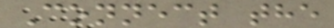Connect the
